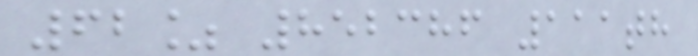62% 852386 111th
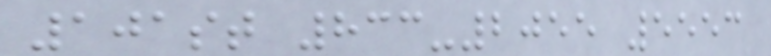101st 833-2055 5553
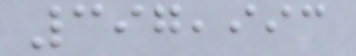397,993
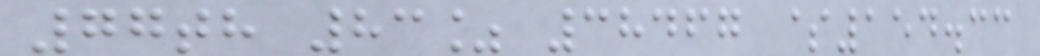77th 83% 38467 $154.33
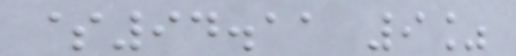$94.11 9%
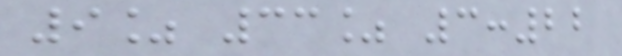9% 33% 3:22
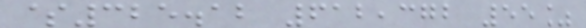$325.12 612,372 55%
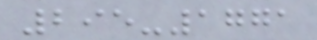295-1771
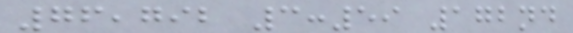76,792 3:59 172nd
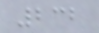232
